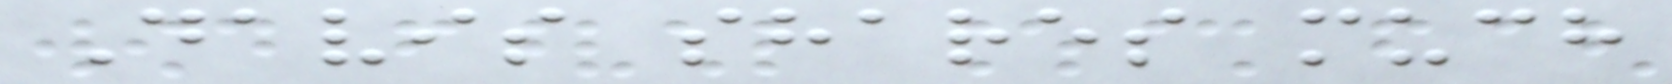Davis shares much
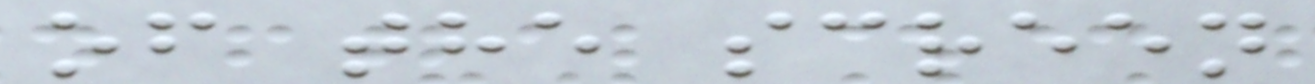of the screen
